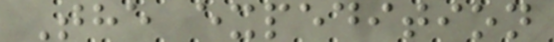The expedition
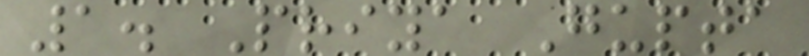1. Priya Gupta
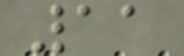11
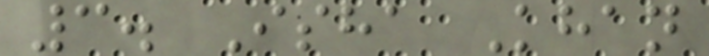3. Isha Khan
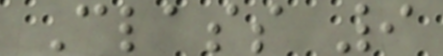Class 9
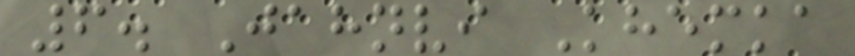6. Jahnvi Khemka
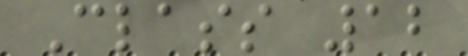Class 12
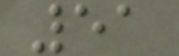51
